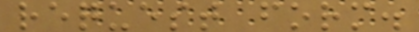request form.
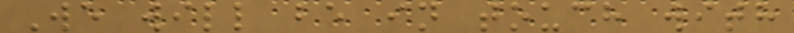We will be in touch with
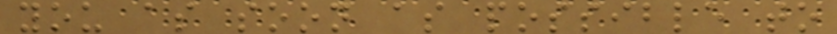you as soon as possible to
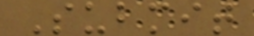Submit
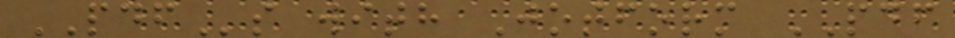PDFs with Jotform PDF
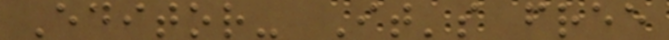Editor- It's free
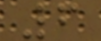6
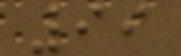99
